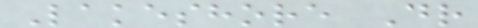Lakeshore Dr
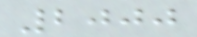2000
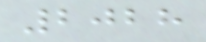2028
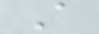A
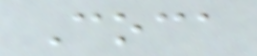Coca
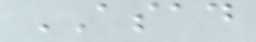ASAD
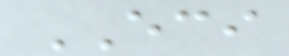ECI
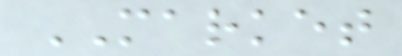MARKET
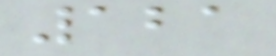121
